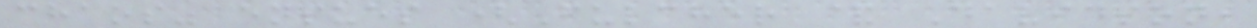chaos" ensues (Fulcher & Davidson,
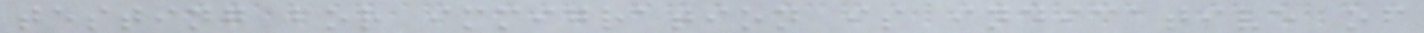testing for immigration is indicative of
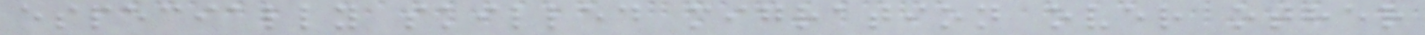especially skilled migration over other
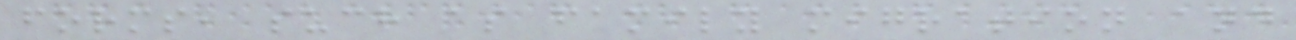forms, such as family migration and
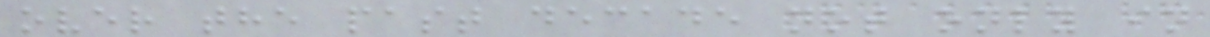over the past decade not only in
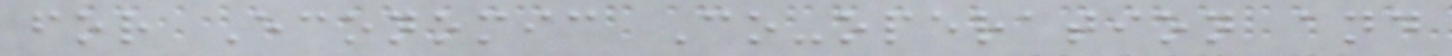for Economic Co-operation and
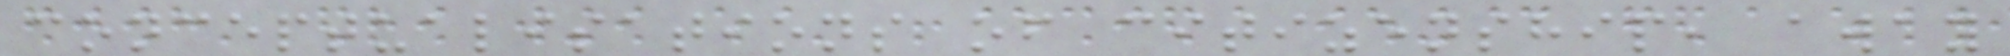conceptualisations of citizenship, away
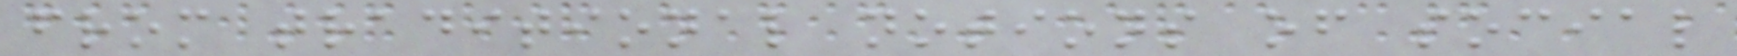from traditional notions of social
